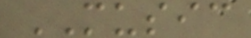MUSIC
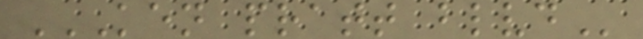KEN PRATT BLVD
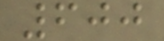600
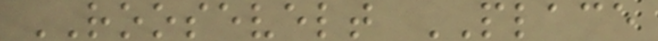ROOSEVELT PLACE
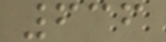636
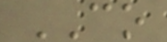CO
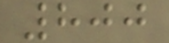800
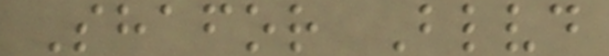Shafor Blvd
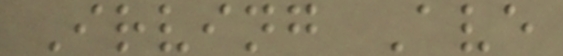Irving Ave
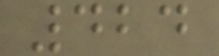424
